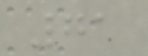71
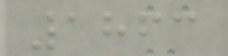1863
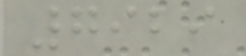7929
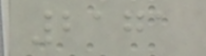2171
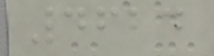4624
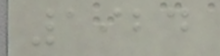1924
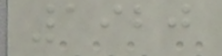1920
